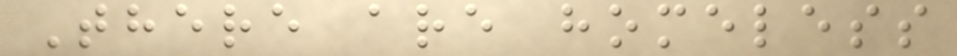There are homeless
